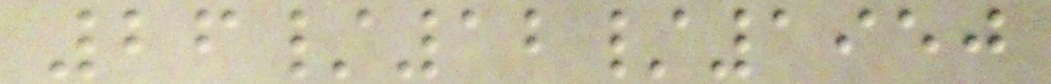26/12/1950
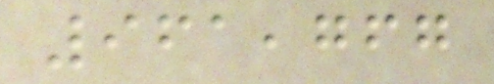961,767
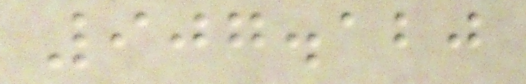907.120
